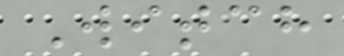Witch
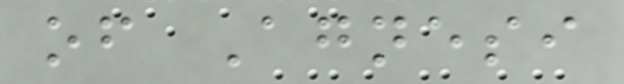of Agnesi
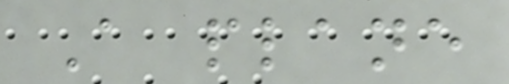A plane
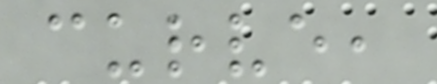curve,
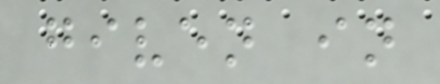given in
